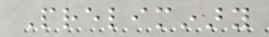Preliminary
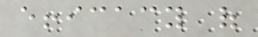efficacy of
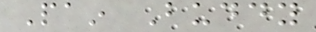Pain Buddy
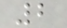2
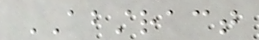ABSTRACT
